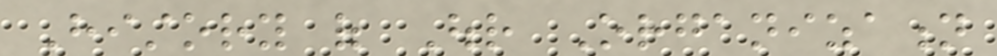History of Our Organization
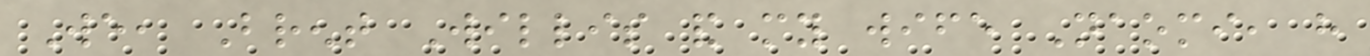We, Brent Willis and my wife Naomi, have
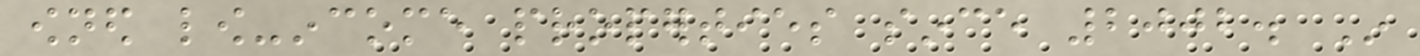owned low-income properties since 2002. In
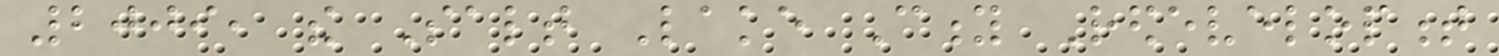2009, the Salt Lake City Redevelopment
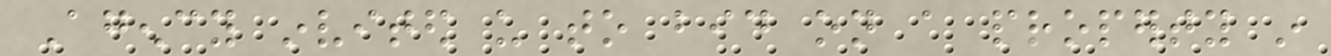Agency invited us to bid on a property in
